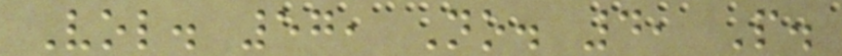Vol. 57, No. 4, P.
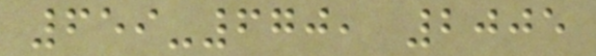659-670, 2005
